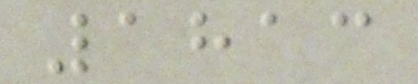1813
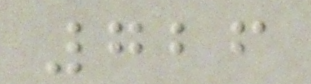726
